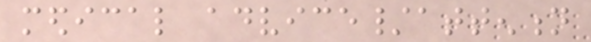medical advice/attention
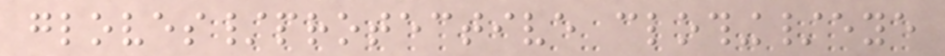gloves/protective clothing/eye
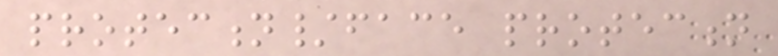protection/face protection
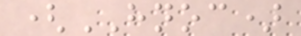(HNOC)
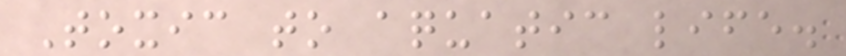Toxic to aquatic life.
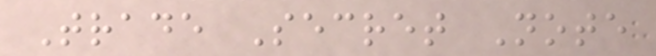Trade Secret Note
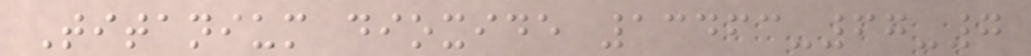Titanium dioxide 13463-67-7
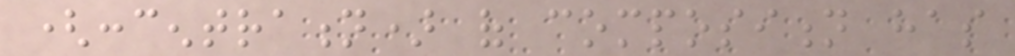(concentration) of composition has
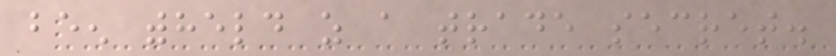been withheld as a trade secret.
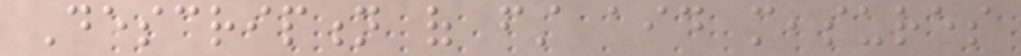Description of first aid measures
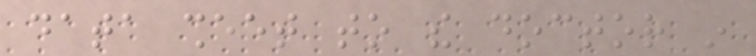data sheet to the doctor in
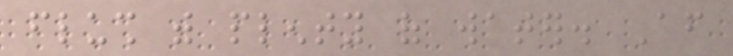flush with plenty of water. After
